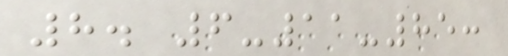8. 6-11-85:
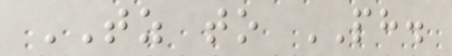TZ to PH.
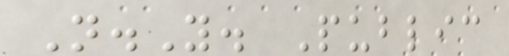N.Y. Public
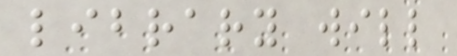library will
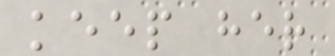keep her
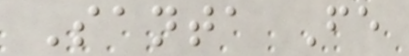Santa Fe
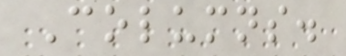Columns.
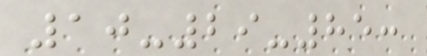10-29-85:
